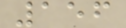156
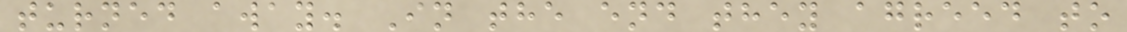turned away. In the end they agreed to
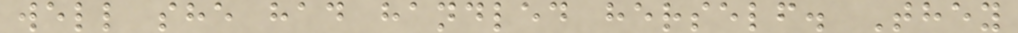well she had handled herself. They
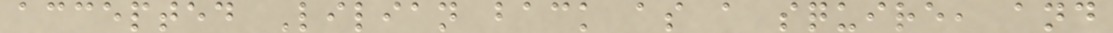accepted Lilian back as a squire, and
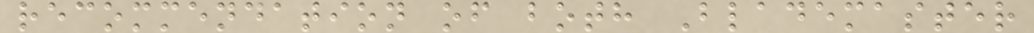recommendation of both Blademaster
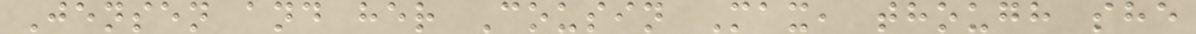Jensen and her Cousin Max, though she
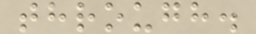through.
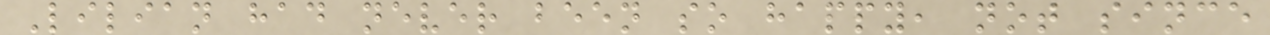Lilian had never been so happy, not since
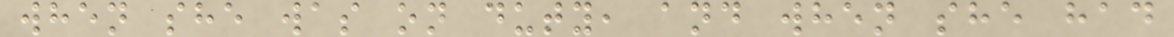when she was on duty, and when she had
